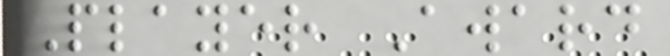Player Award
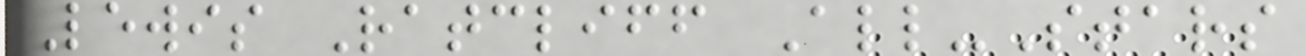Lewis Ratcliff All-Stars
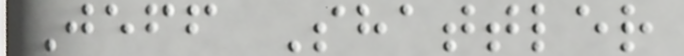Jeff Shattler
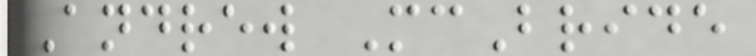Andrew McBride
